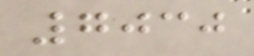7030
